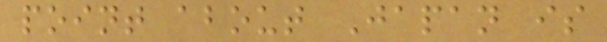point about Japan is
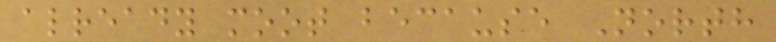already moot because North
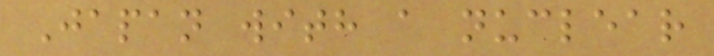Japan with a nuclear
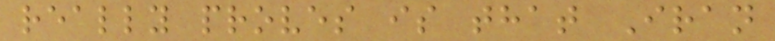really proves is that Iran
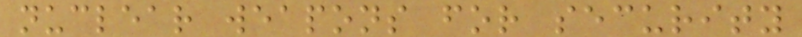nuclear weapons for security
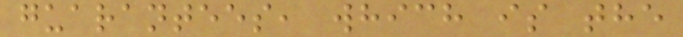guarantees, which is the
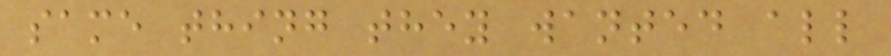same thing they wanted all
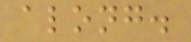along.
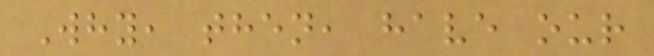Why, then, have our
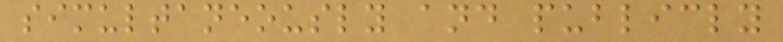simultaneously and publicly
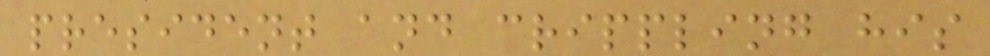president and crippling his
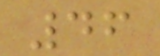46
